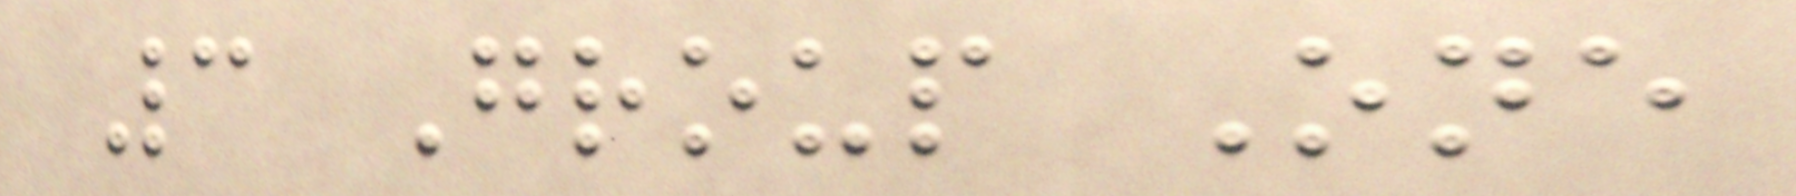3 Group One
